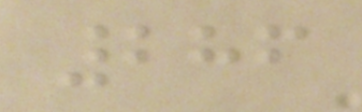286
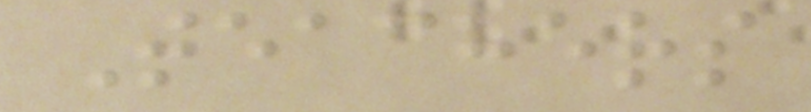Teachers
